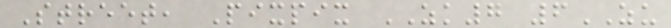Street, Pixpix ZK7 6ZU
